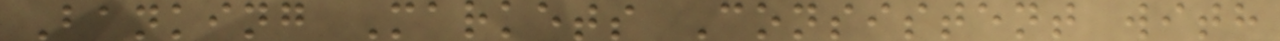Banking Markets Consistent with
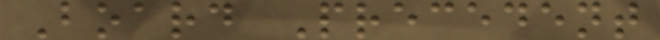Board Precedent
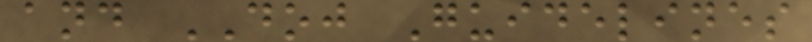and DOJ Guidelines
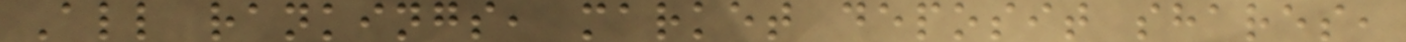All rankings, market deposit shares,
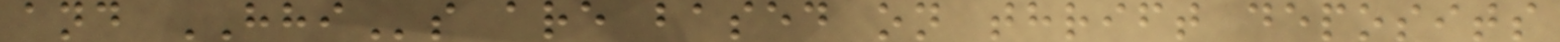and HHIs are based on thrift deposits
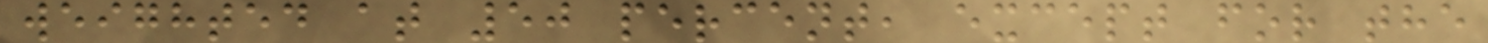weighted at 50 percent, except for the
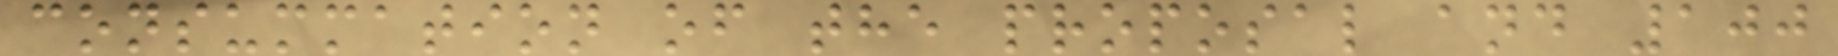consummation of the proposal and 100
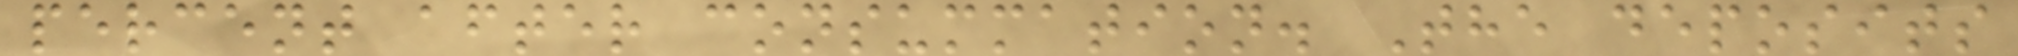percent after consummation. The deposits
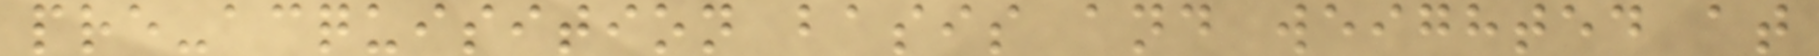pre-acquisition basis and weighted at
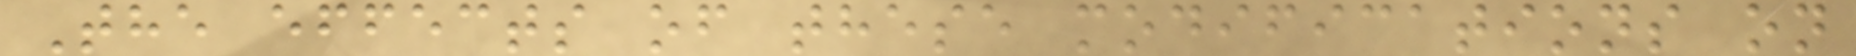The effects of these modifications on
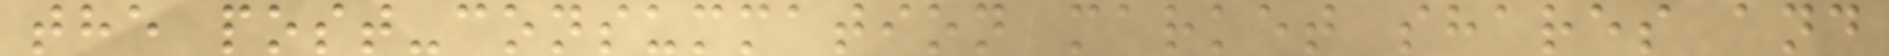the post-consummation market shares and
